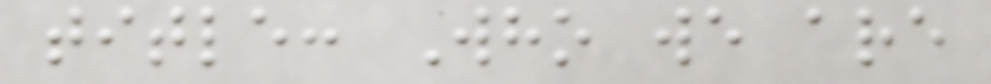title: Who we are
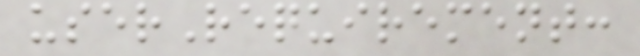userRequirement:
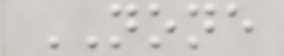NONE
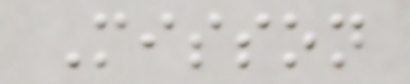Misson
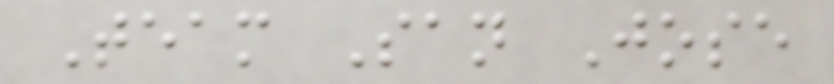Team San Jose
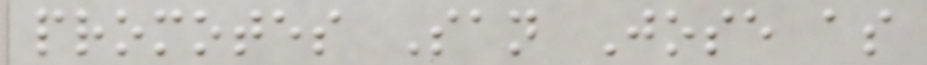promotes San Jose as
